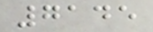7145
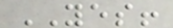YES!
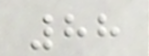88
